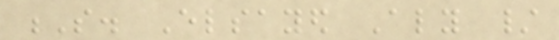S. Elsayed Aly /
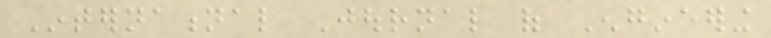International Journal of Engineering
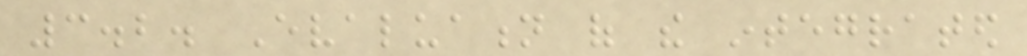3.2. Evaluation of the integrated
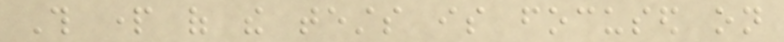This part of the tests is focused on
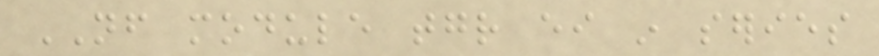NF module together either in series
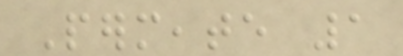Permeate 1
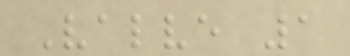Valve 1
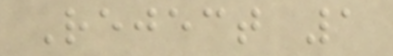Reject 1
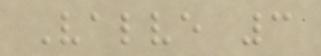Valve 3
